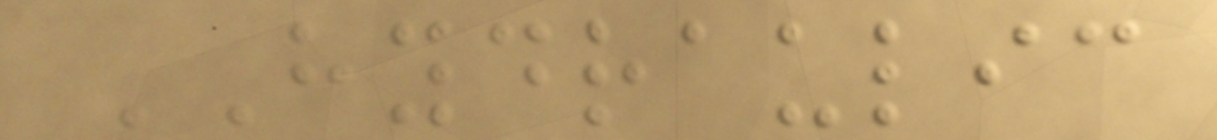HYDRAULIC
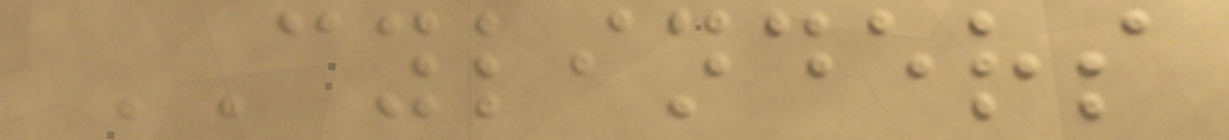CYLINDERS
